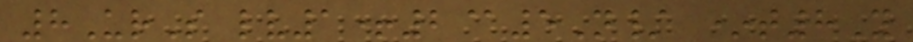8UrS lv1+2@5N/ *t8Y
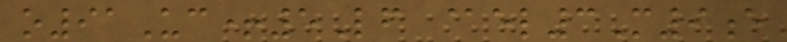o91Uc+5Lf @el3M9e
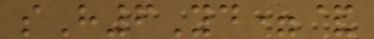sH6Yd=&
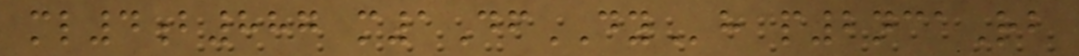ml4b887 m1DfDYh p2ncaRb
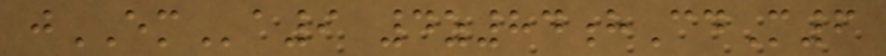jEMa9 4z84hCdM6
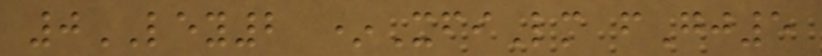0LEY2 *XfiLm fGj5
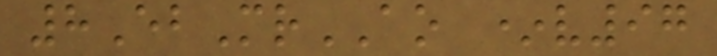8EbMrAO *v97
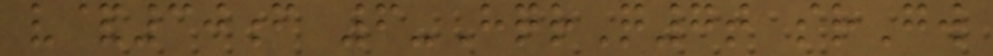v&30f 6-HqrQ7t srGw
